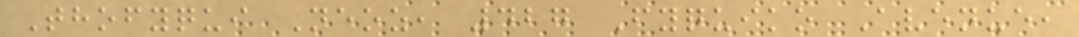Thofyqui Neoz, 427 Fyquiko Avenue,
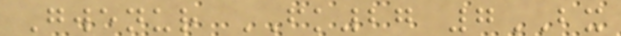Gwenur FK27 7BX
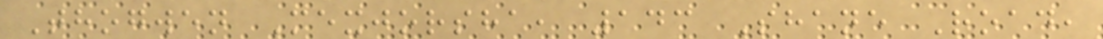Thogwen Mexjorsha, 143 Shane Road,
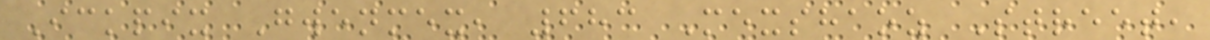Ickpix Gwenmex, 683 Mexshaoz Street,
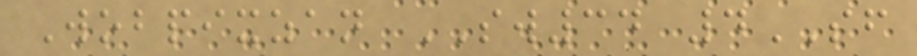Wobpixzan SW34 4SF
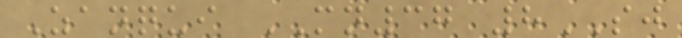Zanqui MN37 8SJ
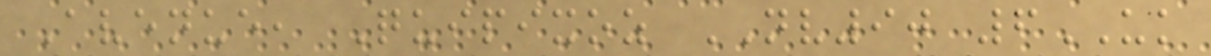Avenue, Quipixoz NV90 6UK
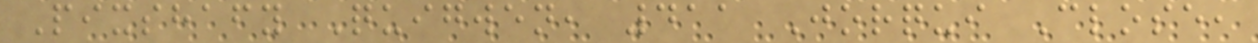Pixshafy Quigwen, 411 Jorqui Close,
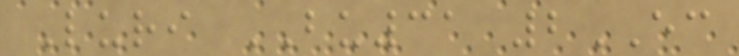Luri BU31 2EC
